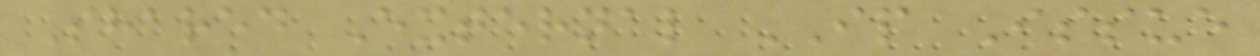Shared External IP Issue
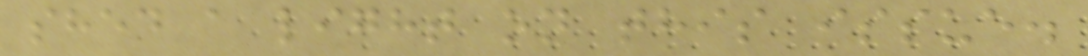shed a light on this issue.
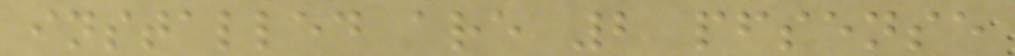installed are 2 pfsense
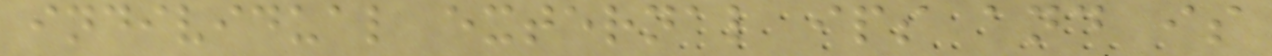individual external ips and is
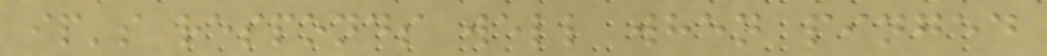ip's responds well when pinged
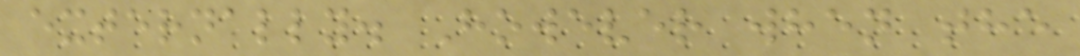externally. However when the
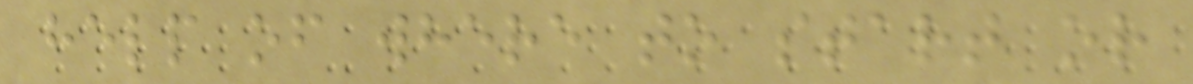help of where to start or
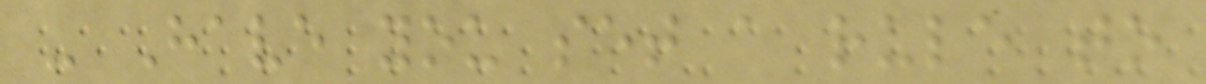- Have you set a rule to
